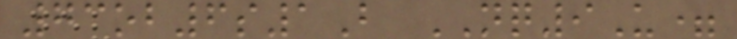73ob6s1B NQ9U=
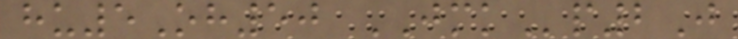hu5Oh50 JMKp2J
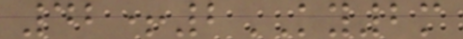42+2KY2m
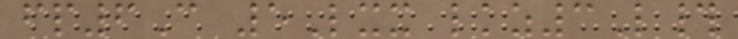fp6C 5Lxx lkz3L#
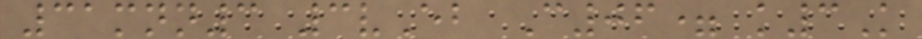31mnn3 3vEb C06= k3K
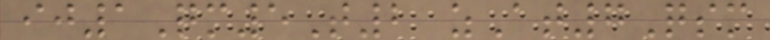ij1Qm5T2 zAt7Qsm
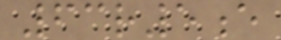63r5e
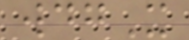wdgX
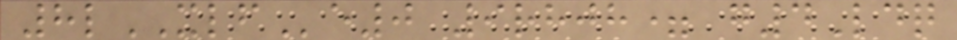8lXLFe0 9rhjh= g4Ldq
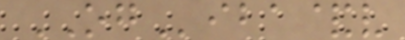OGiba&v
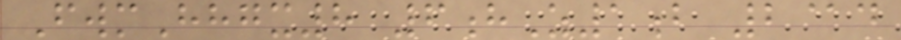FwmHhgx8 6hZ1b 2@d
